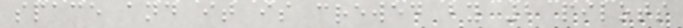space and it is crewed by 2 pilots
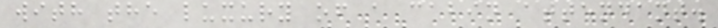with the luxury of a cabin attendant.
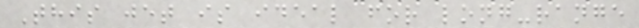This jet is ideal for long-range
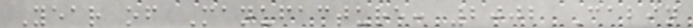Year of Manufacture: 2002 Cabin
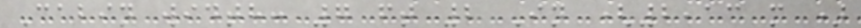Cabin width: 7 ft 2 In (2,13 m )
